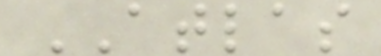ATLAS
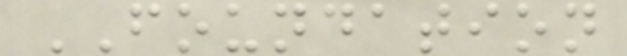FOUNDATION
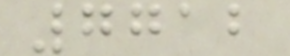7712
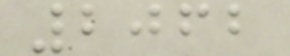2062
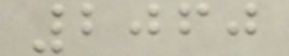2060
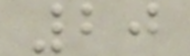20
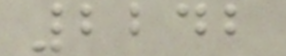2242
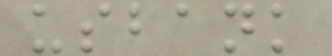usbank
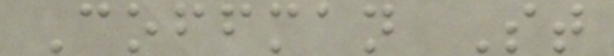Coffman St
